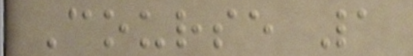Course 1
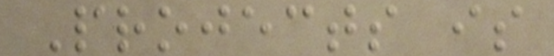Projects is
